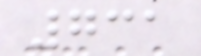731
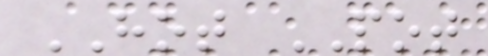HOT POT
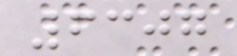6307
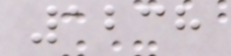1238
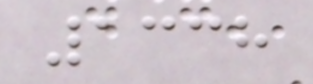1338
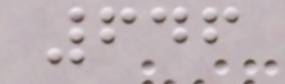646
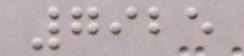7925
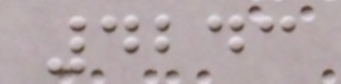4243
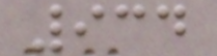934
